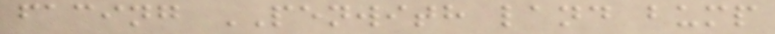facing PENWITH land bump
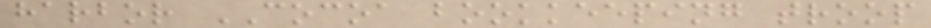harbor COCOA bookkeeping troop
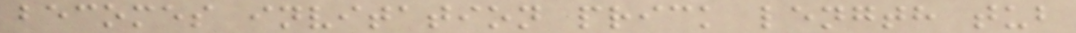becomes invitation prick length tub
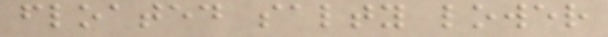floated salty lower
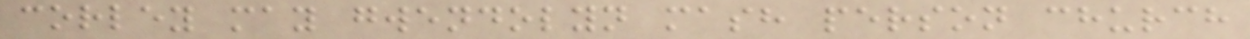corley may gwendolyn mash person church
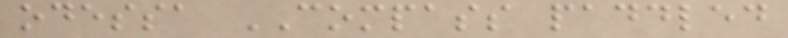odessa COMPASS paddled
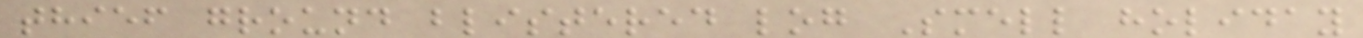thief ground blistered log Smell holiday
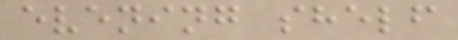evening shelf
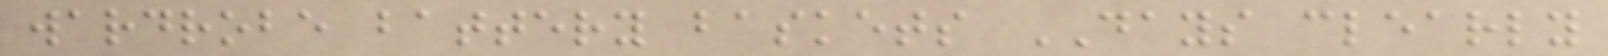wardrobe battery baskets DAYS clearly
